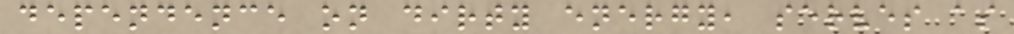dependence on dirty energy, serves as
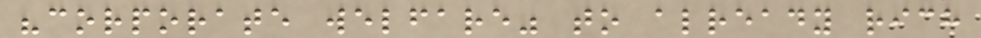"corporate welfare" to already rich
